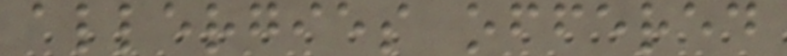allergies offered
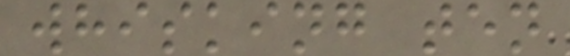whisking ten
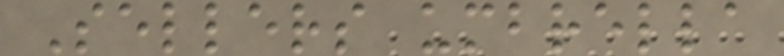Sellers umbrella
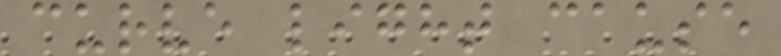curve light cause
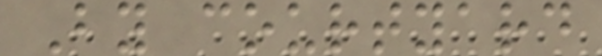By courtyard
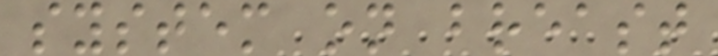system on breast
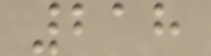218
